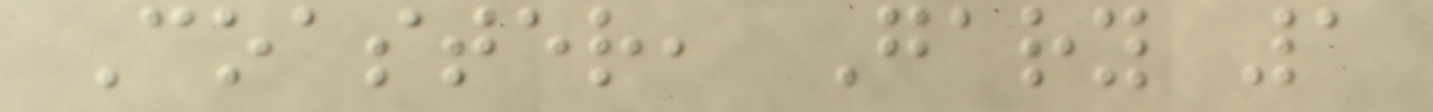Coaster, Gary 1
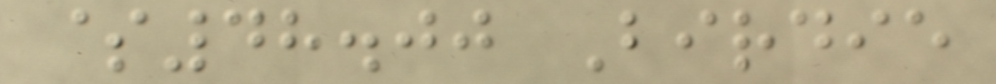$48.00 Birdie
